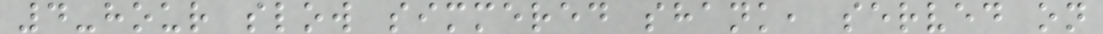4-hour slow simmered shank, served on
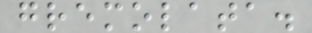gremolata.
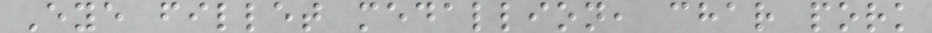Eye fillet medallion, char pork
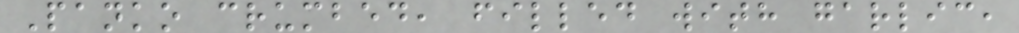Panko crumbed, filled with garlic,
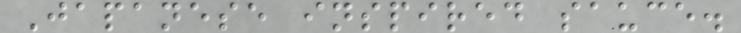Japanese inspired sauce.
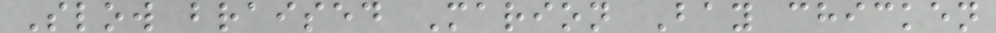Slow braised Marion Bay chicken
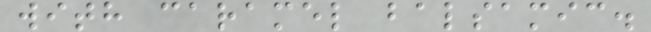with caramel balsamic.
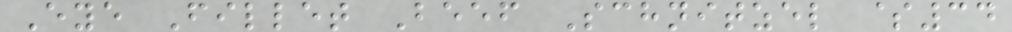Eye Fillet Beef Schnitzel $34
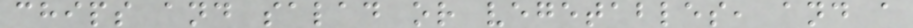chips and salad or vegetables, and a
